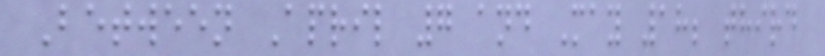Between April 7 and May 18; third
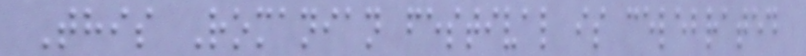This Romanian festival is celebrated
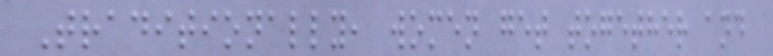Traditionally, women get together and
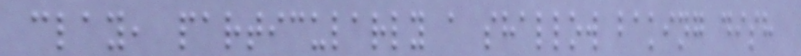clay, particularly a shallow baking dish
